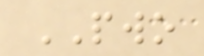PWO
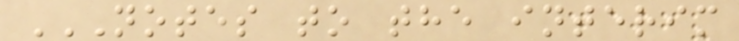NOTES TO THE INTERIM
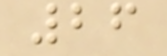26
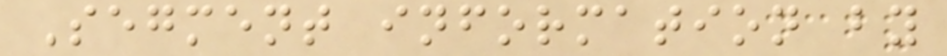Segment information by
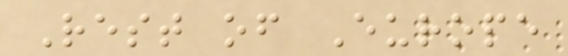Rest of Europe
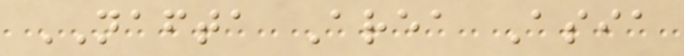NAFTA Area Asia
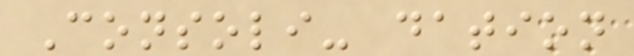Consoli- dation
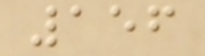156
